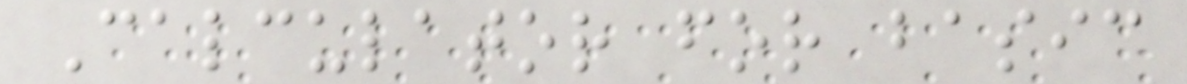Calculator for basic
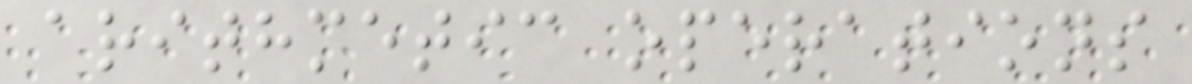arithmetic operations
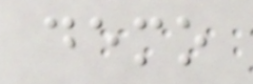demo
